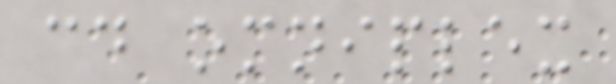cd omniplex
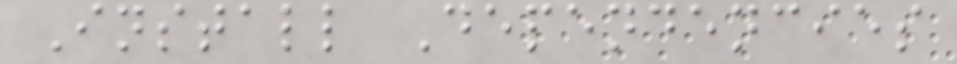Install Dependencies
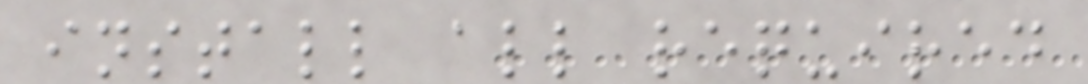install all required
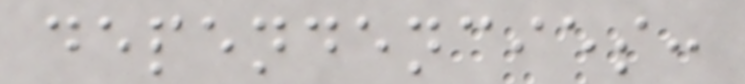dependencies:
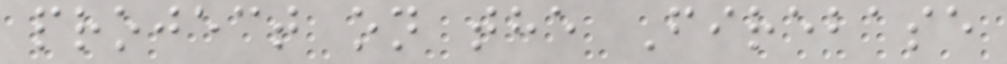project on the Firebase
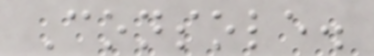Console.
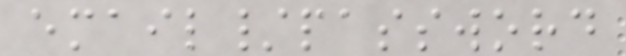email/password
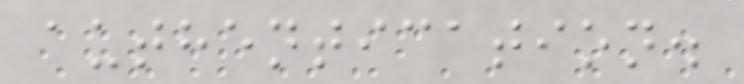authentication.
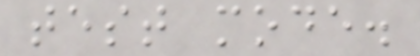test mode.
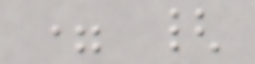= {
